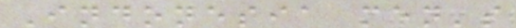Indonesia men's
